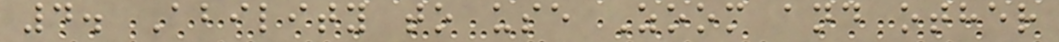4. Ability to use Zoom and other
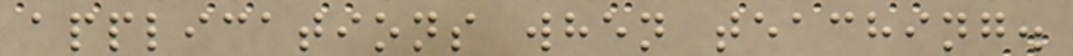applications when teaching.
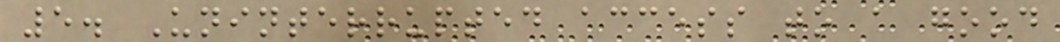5. Uninterrupted access to a good
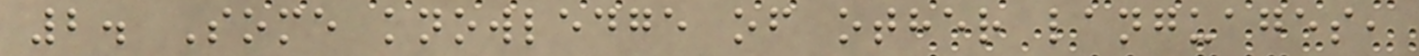2. Some knowledge of other languages,
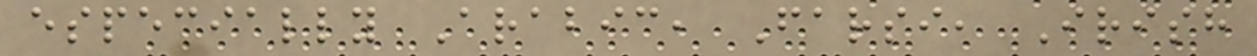especially Arabic, Farsi, Irish
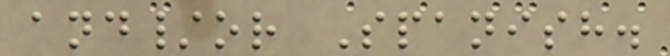and/or Spanish.
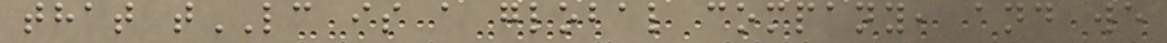that tLC is a global company, and we
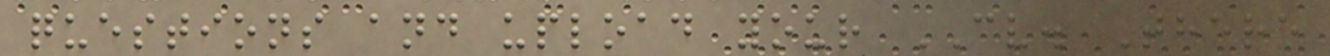questions and upload your CV. There
